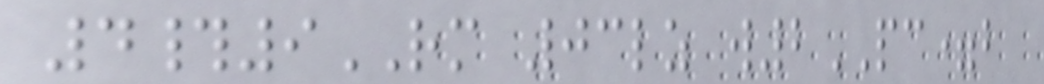4#9RM 03lz w2PC=b
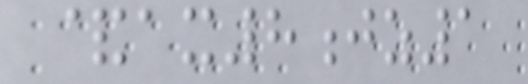&ax8jz1
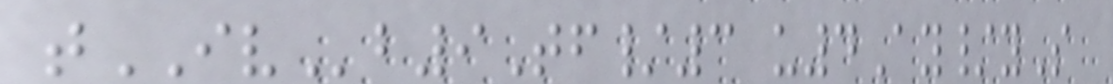tIVb9Tf/3 u4Ay/yS
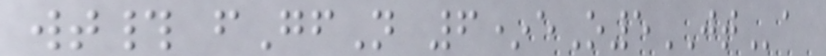wt# fGfN 6*eO5JTa
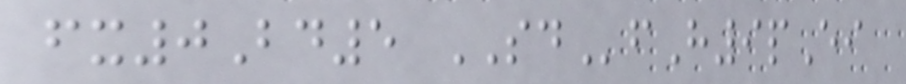fx0Bd5 SDfH9pEi
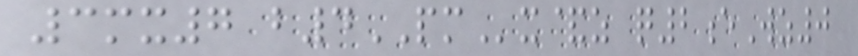3mx7 b4PMx&z q2eWz0
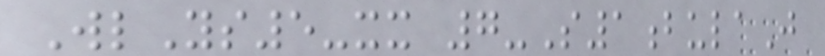WlYs5-xx 7-S1bulaJ
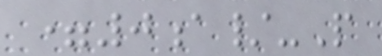=0a/-P
